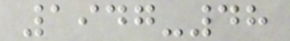1947-48
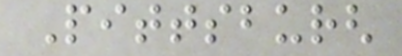Pittsburgh
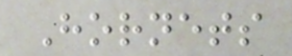Hornets
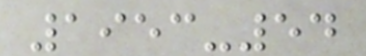1953-54
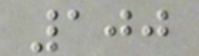100
